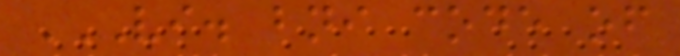VI. BNI CODE OF
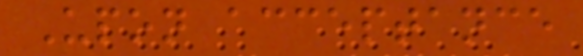Upon acceptance
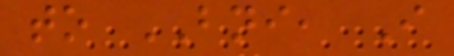to BNI, I
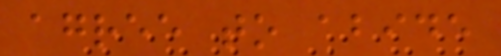agree to abide
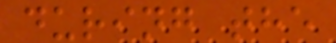during the
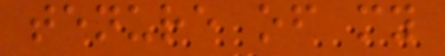tenure of my
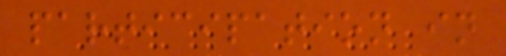participation in
